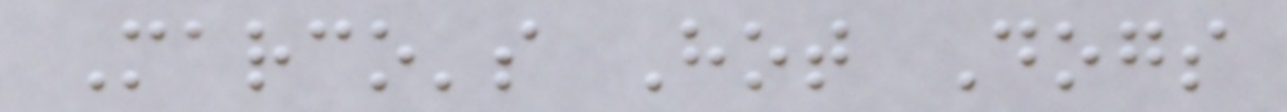Marco's Hot Dogs
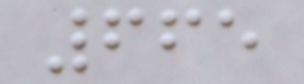665
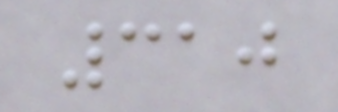310
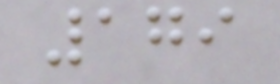179
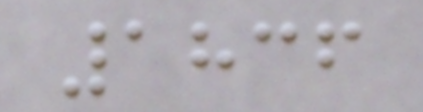1836
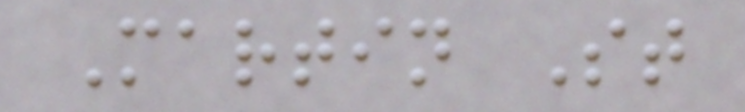Martin St
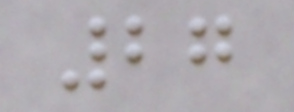27
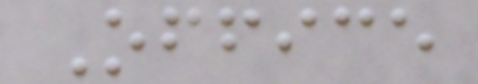Office
